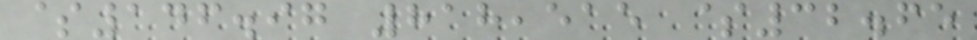$146.97 818,515 $32.65
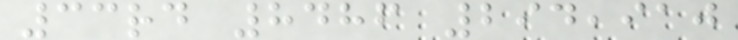33rd 8486 294,910
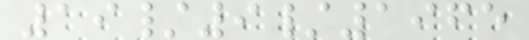19/9/1965
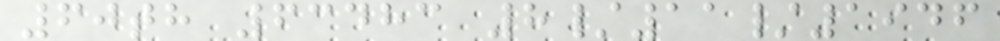60th 63483 8/11/1946
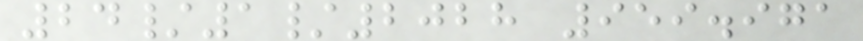24/1/2028 959.971
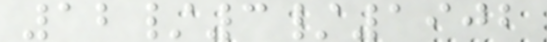12/3/1902
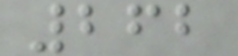262
